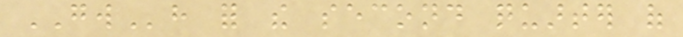GWh for the second quarter of
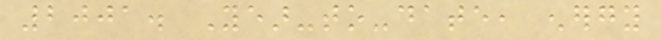2001. Year-to-date, energy
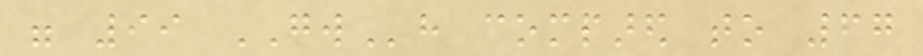were 99 GWh compared to 67
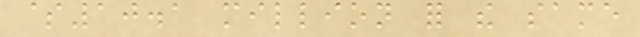$10.1 million for the same
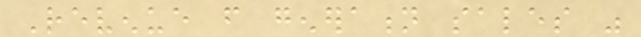Revenue from generation sales was
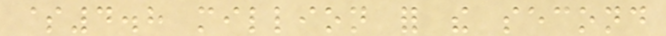$4.8 million for the second
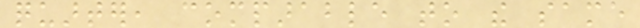quarter, comparable to the same
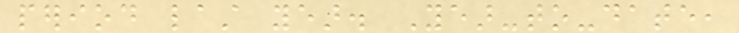period last year. Year-to-date,
